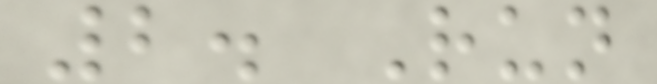2. Run
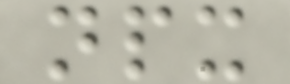npx
